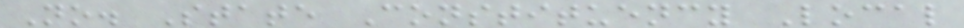No. State Constituency Local
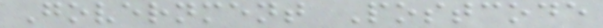Government Postcode
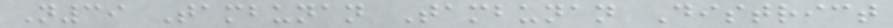N39 Tambunan Tambunan District
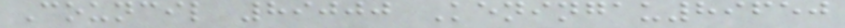Council 89000 Keningau89650
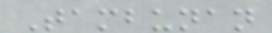Tambunan
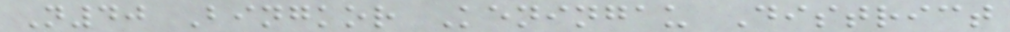N40 Bingkor Keningau District
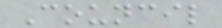Council
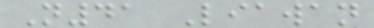N41 Liawan
